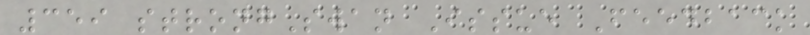359 strongSwan Issue Feedback
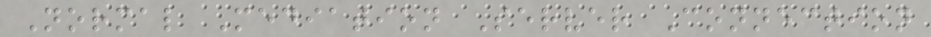Normal Mediation Server Connection
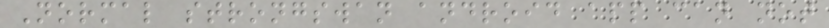Normal strongswan android app can not
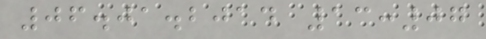06.01.2014 13:07
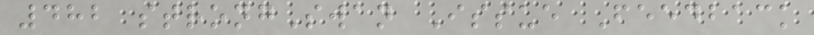482 strongSwan Issue Feedback
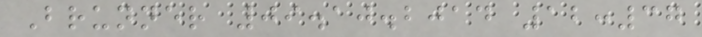Brunner 09.10.2014 12:37
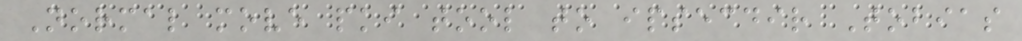Normal move pki tool to ipsecdir Tobias
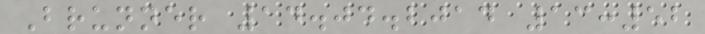Brunner 14.04.2014 13:52
